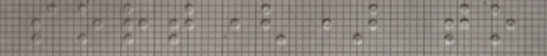sort() to
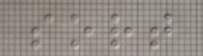sort
